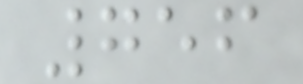756
